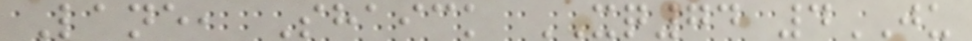Lane, Shaick XQ74 4JU
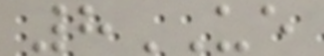8UE
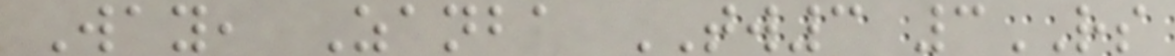Way, Zanba TW3 3RS
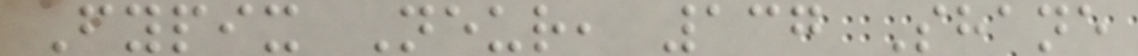Fypix Neur, 137 Shane
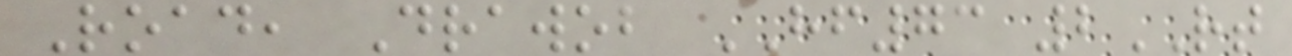Road, Drawob HF73 2RT
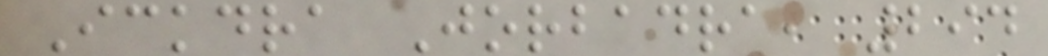Ickdra Jorbadra, 294
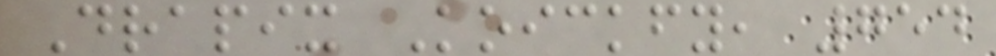Drapix Koickfy, 754
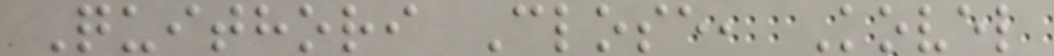Quithori Close, Kovel
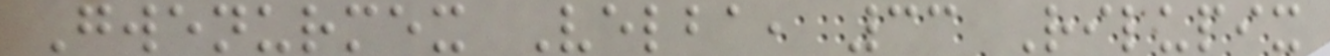Gwenurmex Velba, 33 Rilupix
